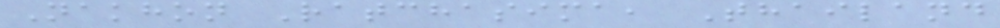Nakhon Ratchasima, Thailand
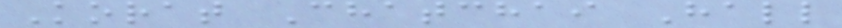Korat Chatchai Hall
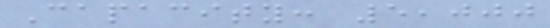Capacity: 5,000
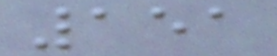151
